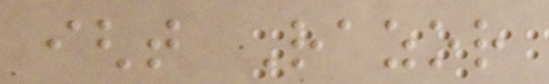ight Razor
